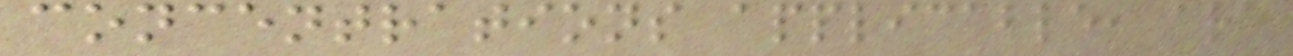concentrations applicable, are
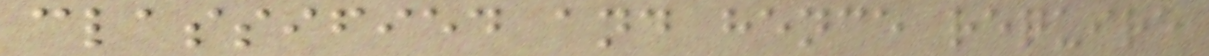classified and hence require
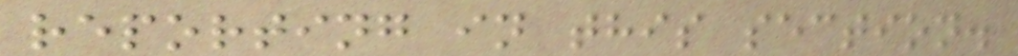reporting in this section.
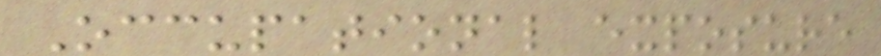Occupational exposure
